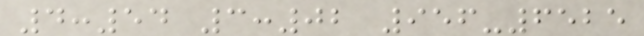4:54 3:02 956-6525
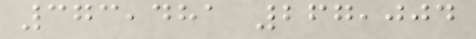373,481 267,004
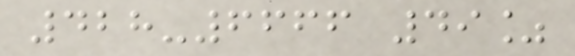428-6666 49%
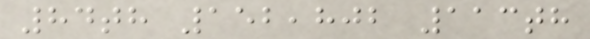84th 152,802 113th
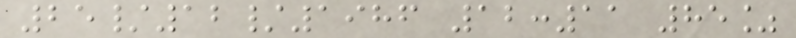25/12/1986 12:11 85%
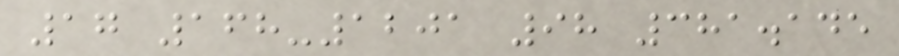17 168-1201 98 381.145
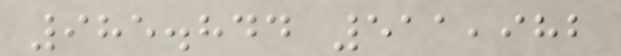985.844 511,982
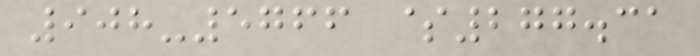908-5766 $277.31
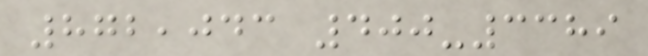872,043 400-3389
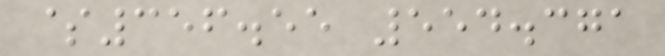$356.55 554.371
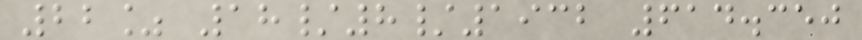22% 18/8/1932 614.350
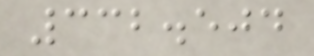332.504
